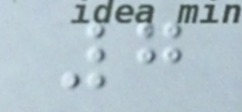7
